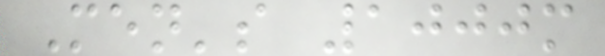Men's 1000m
